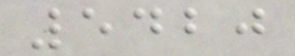5420
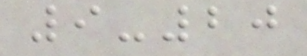9-20
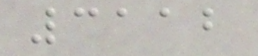3112
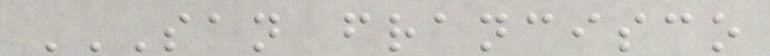SAN FRANCISCO
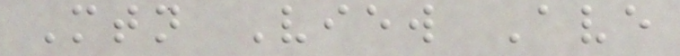Mtn View Ave
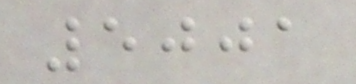5001
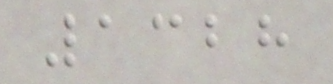1328
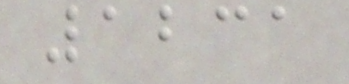1231
